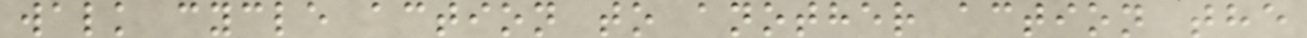walk cycle action to another action the
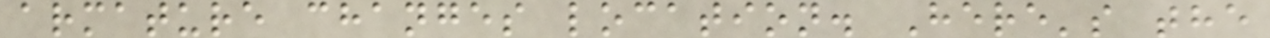armature changes location. Here's the
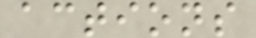actions
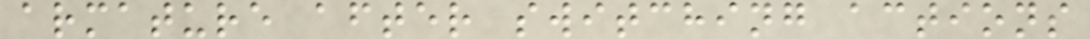armature after switching actions
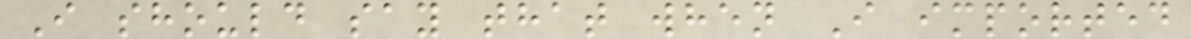I should say that when I imported
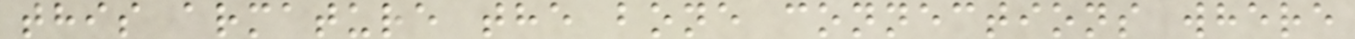this armature the bone connections where
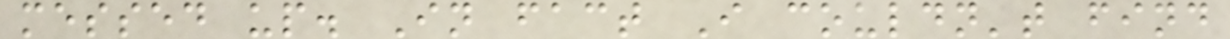messed up. In fact I couldn't find
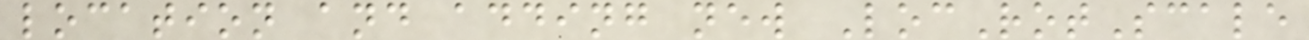location and adding new LocRotScale
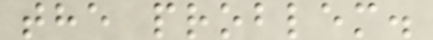the problem.
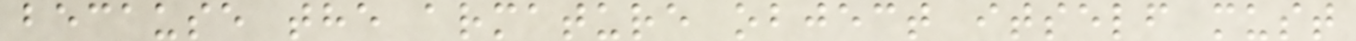because the armature object itself must
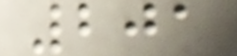201
